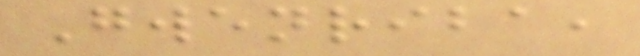Gwenriba,
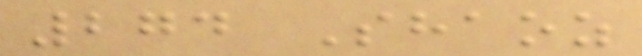274 Shaoz
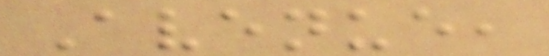Avenue,
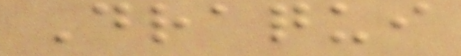Draqui
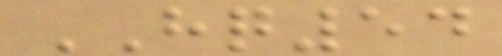HQ54
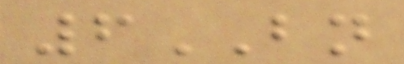6BN
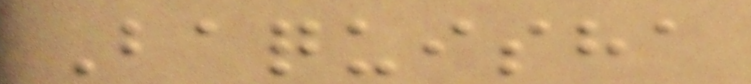Baquisha
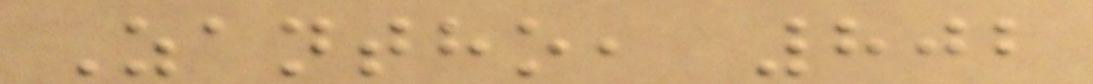Zantho, 802
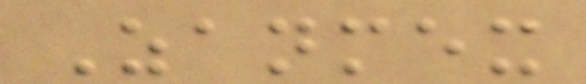Zanmex
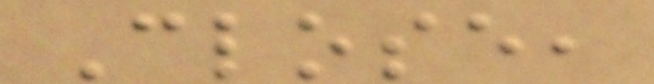Close,
